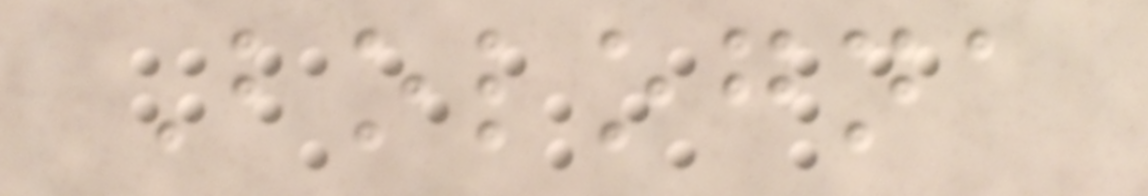Bologna
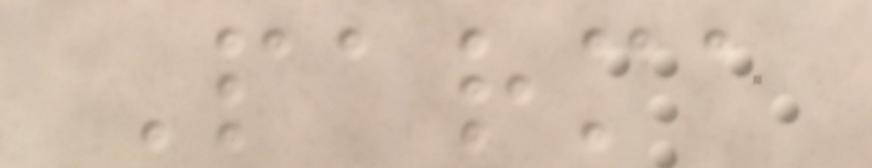Parma
